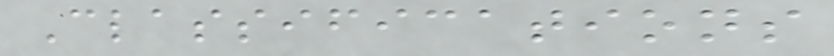Classifications
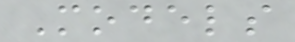Models
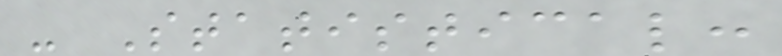- Statistical:
